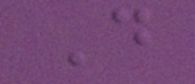D
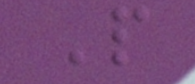P
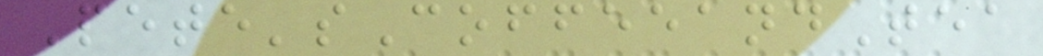Pete'sCoffeeandTea
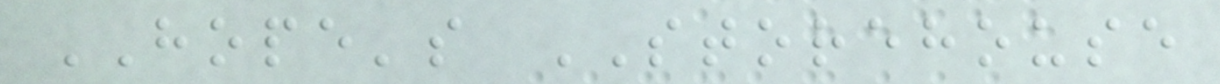HOPE's STOREHOUSE
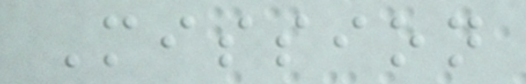Mission
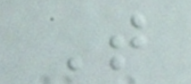T
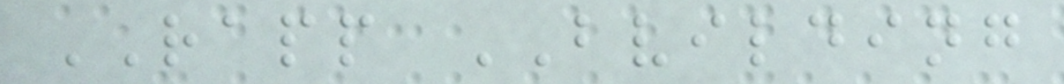RAPP BVILDING
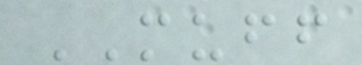MUFF
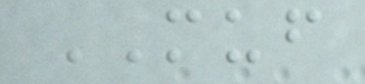MUF
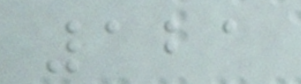121
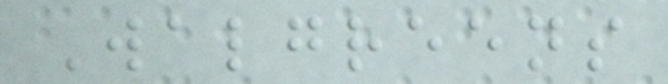Walgreens
